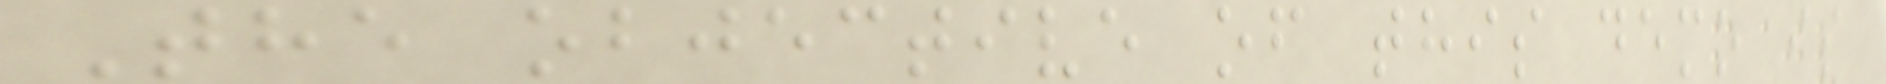The objective of this demo is
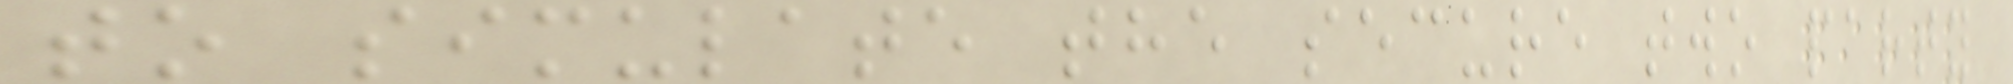to simulate the secure two party
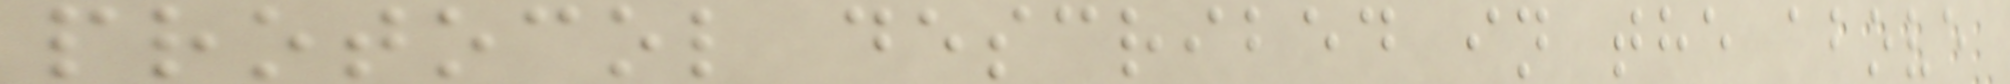protocol described in the above
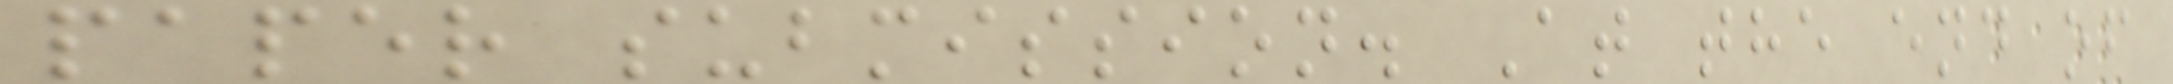paper submission. At the end of
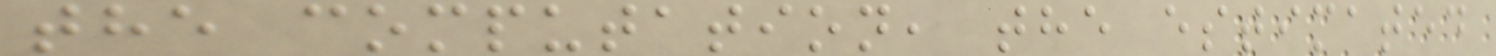the computation, the estimated
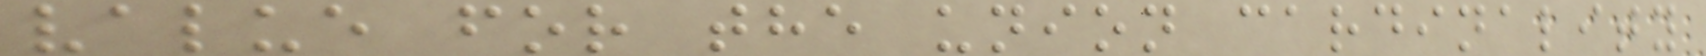value for the union cardinality
